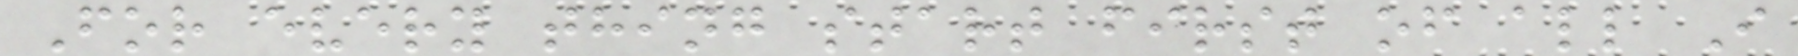For every thing start first of all I
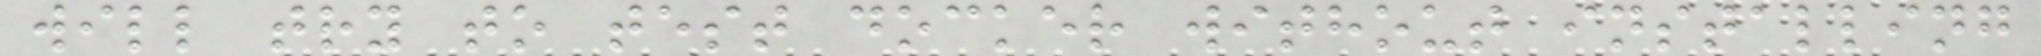will try to test docker without installing
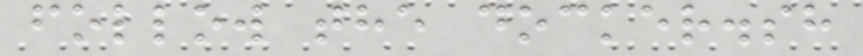follow the docker.sh
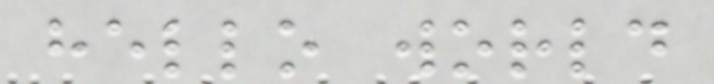hello world
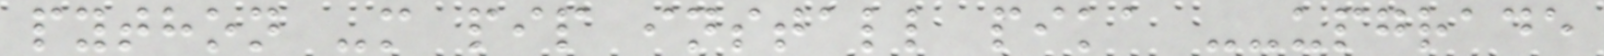python -m pip install pika --upgrade
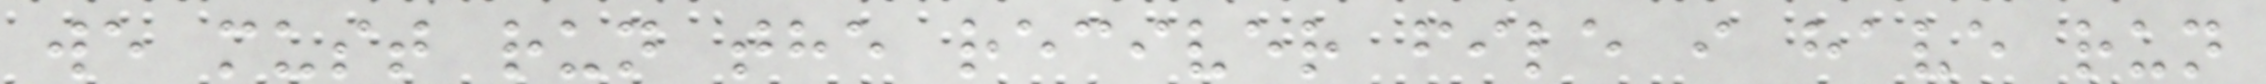we must run the reciver file i have run
